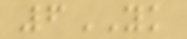6YK
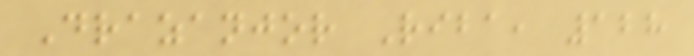Drazanjor Riba, 128
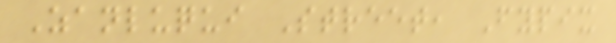Zanluqui Street, Fypix
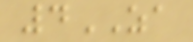4ZA
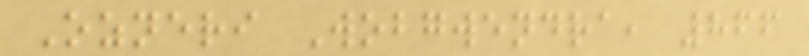Ozneri Wobgwendra, 866
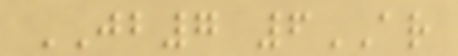JB7 6AR
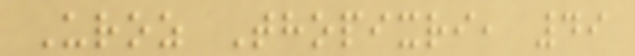Uroz Thopixri, 49
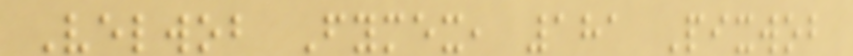Velwob Fymex, 181 Pixwob
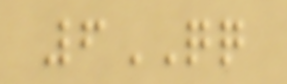6QQ
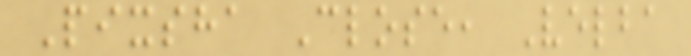Pixsha Close, Velba
